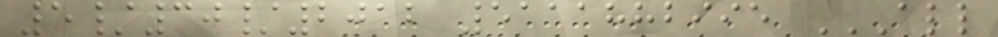5/30/2012 5111882995 ALL
